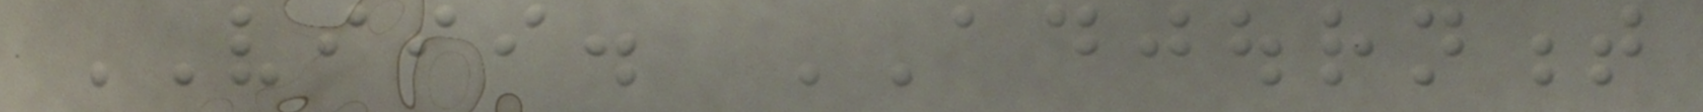VIII. ADJOURNMENT
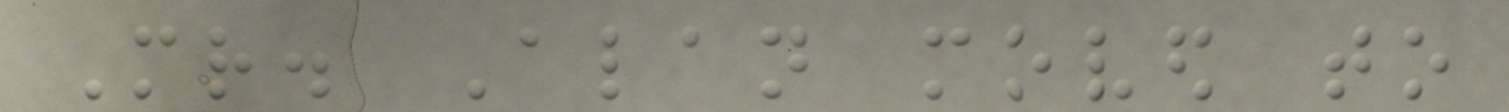Mr. Alan moved to
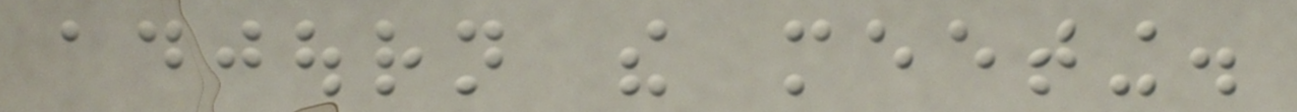adjourn the meeting.
